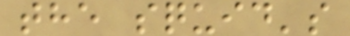the squid's
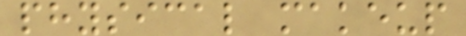physical makeup
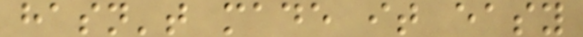hasn't made it easy
